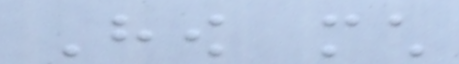How much
